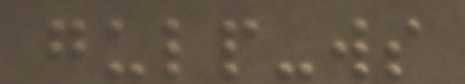gulp-ws
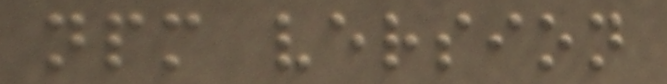npm version
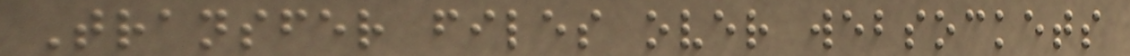Transfer files over websockets
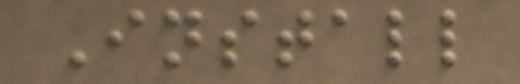Install
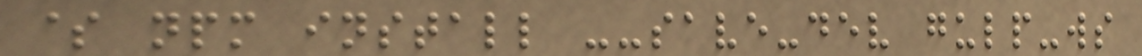$ npm install --save-dev gulp-ws
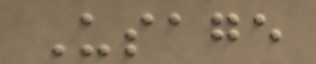Usage
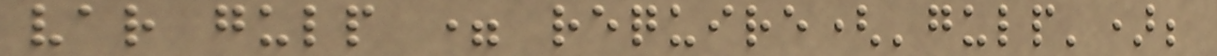var gulp = require('gulp');
